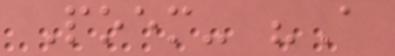Poem- "A
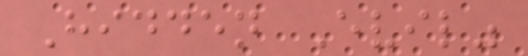Hidden Evil"
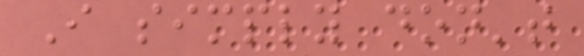I simply don't
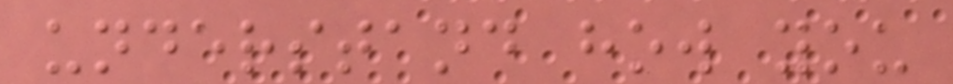understand how you
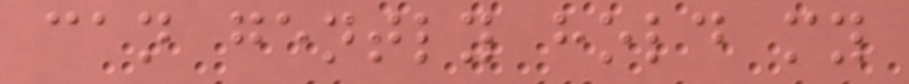can gently hold my
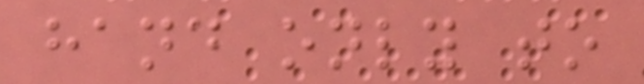hand only to
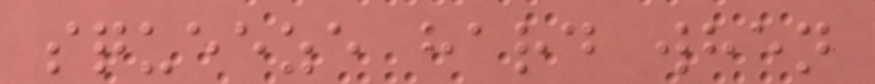squeeze hard when
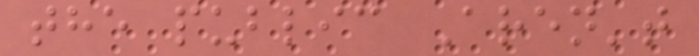the public Aren't
